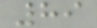89
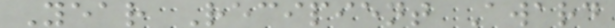Year Recipient Award
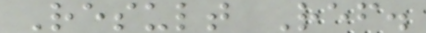Result Ref.
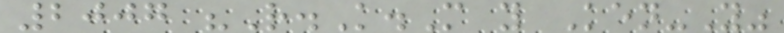2007 "R.K.M y Ken-Y"
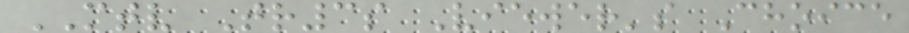MTV Tr3s Viewer's Choice
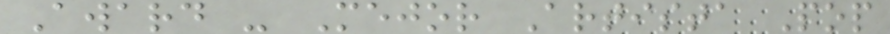Award - Mejor Artista Pop
